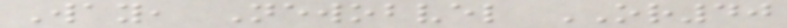Way, Newobvel OR40
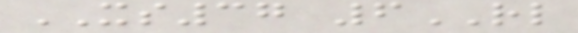XS37 6RL
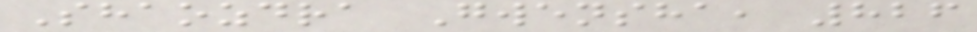Shaozdra Gwensha, 826
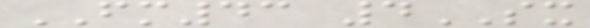FM43 4SX
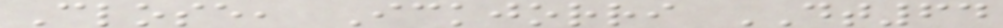Close, Ickjorri DT64
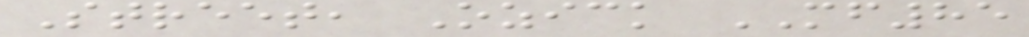Street, Ozick MF85
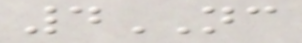4NC
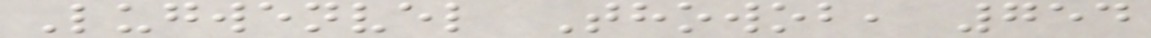Lugwenvel Thowob, 754
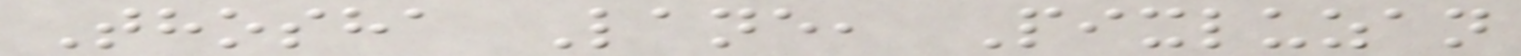Thosha Lane, Pixluzan
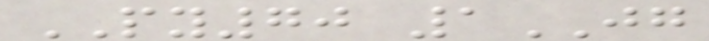PY70 1JG
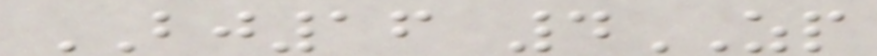BJ16 4ZP
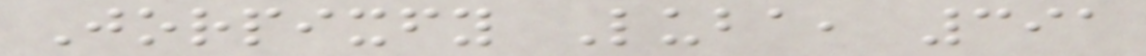Jorpixfy Luba, 391
